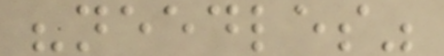"needles"
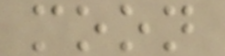moon
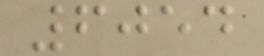6054
